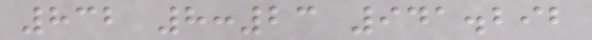832 8:23 941.292
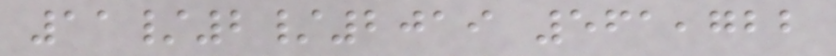11/2/2019 561,722
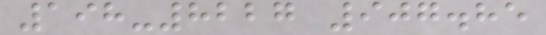198-8227 907.85
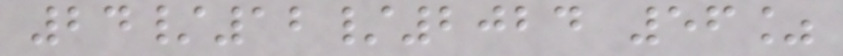24/12/2024 56%
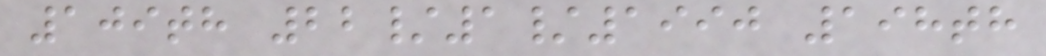109th 22/1/1990 198th
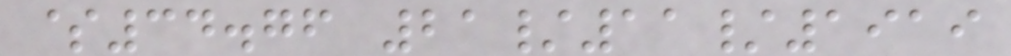$34.76 21/11/1919
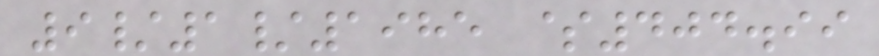9/1/1985 $404.99
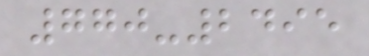770-2495
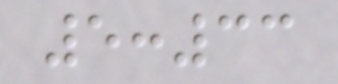5:33
